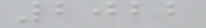2022
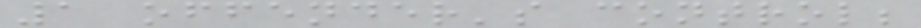1 offender's control;
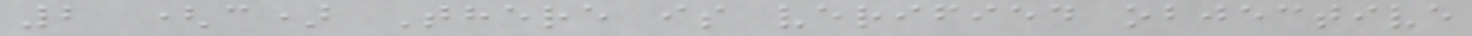2 (c) There is verified objective
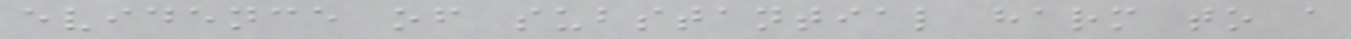evidence of substantial harm to a
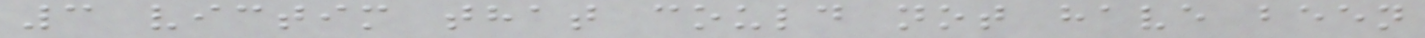3 victim that could not have been
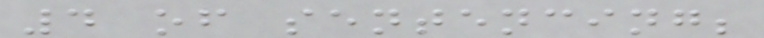4 of sentencing;
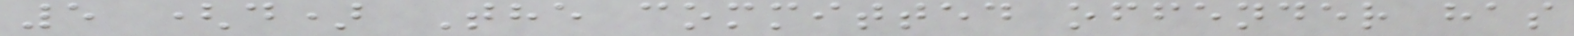5 (d) The committed offender has
